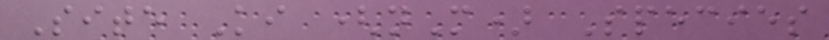Site Ki (nM) Species
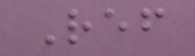Ref
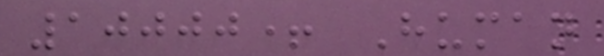10000+ Human
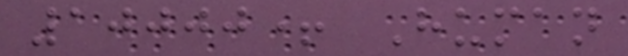10000+ Human
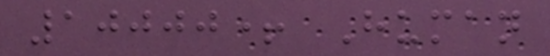10000+ Human
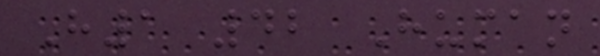H1 42 Human
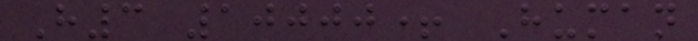H3 10000+ Human
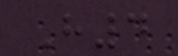H4
